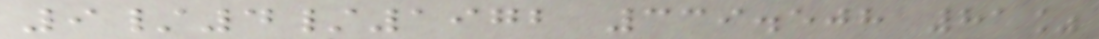9/4/1972 339.508 81%
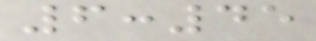6:45
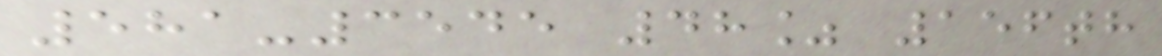581-3545 48% 156th
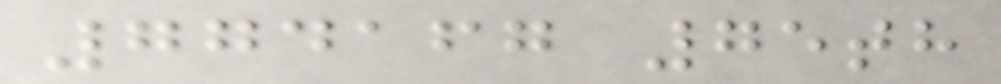774167 75th
